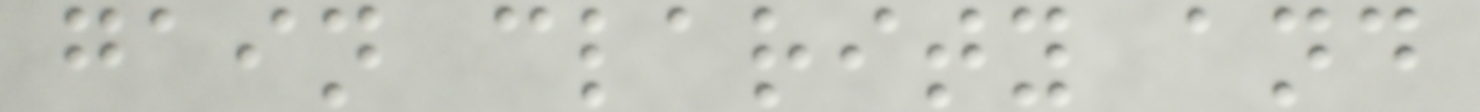gain clarity and
